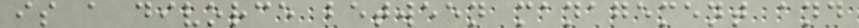is a divorce between management and
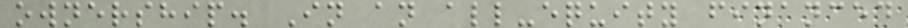ownership. In an all-equity financed
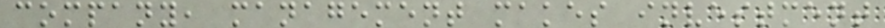company, management makes investment
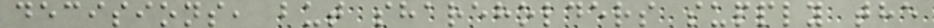decisions, but shareholders supply the
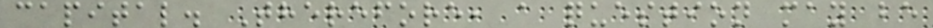capital. Therefore, a question may be
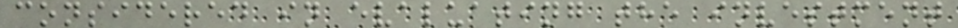considered in evaluating the investment
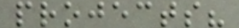projects?
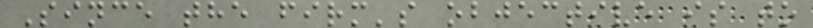Since the firm's objective is to
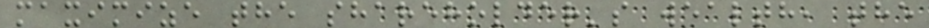maximize the shareholder's wealth, the
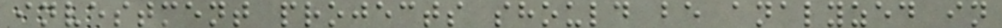investment projects should be analyzed in
